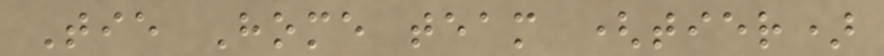Tie Home team (tier)
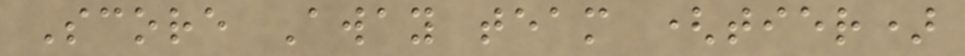Score Away team (tier)
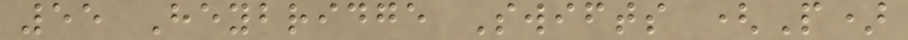55 Heybridge Swifts (P)
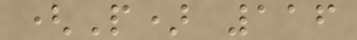(P) 116
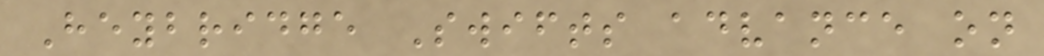Heybridge Swifts advance on
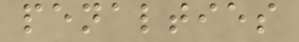penalties
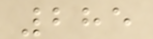285
